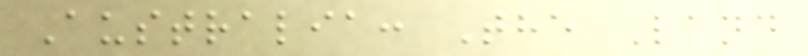Australia: The Land
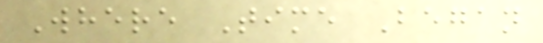Where Time Began
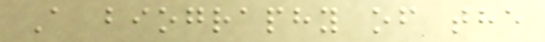A biography of the
